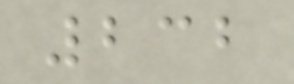232
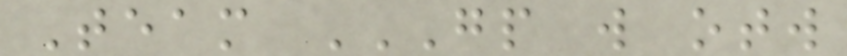Team GP W OTW
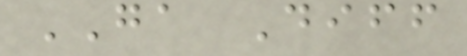GA Diff
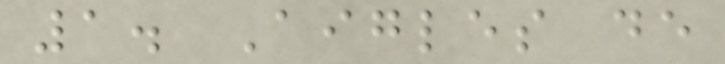1. Aigles de
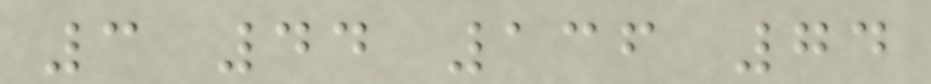3 44 136 74
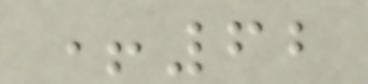+62
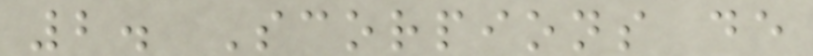2. Scorpions de
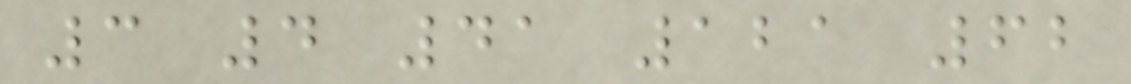3 4 41 121 62
